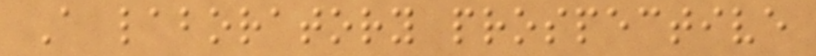A laboratory prospective
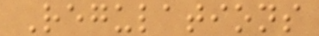Regulations
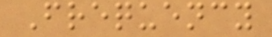Frequency
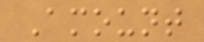Amount
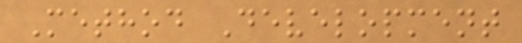Method Development
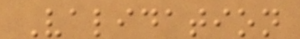Validation
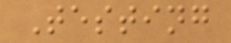Testing
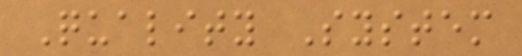Quality System
